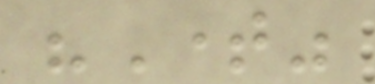"Time"
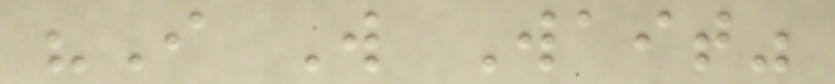"I Will Wait"
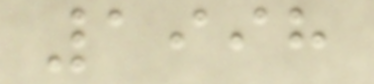1998
